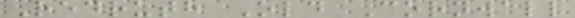Redruth Old Cornwall
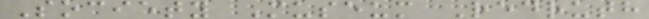Society Museum Redruth
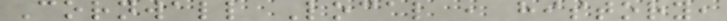Cornwall Local , history,
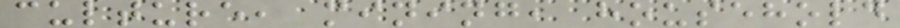culture, mining, household
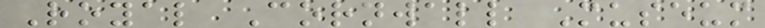Royal Cornwall Museum
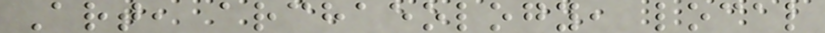Art, archaeology, local
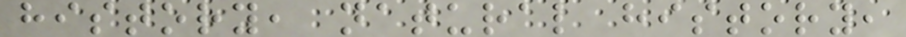history, natural history,
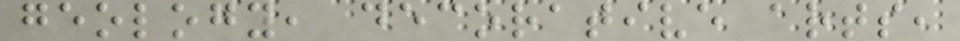geology, decorative arts,
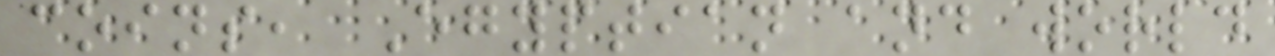coins, Egyptian and world
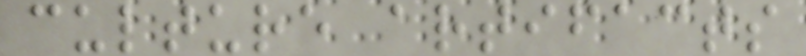culture artifacts
